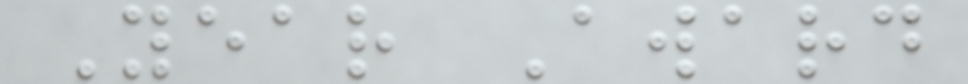Year Award
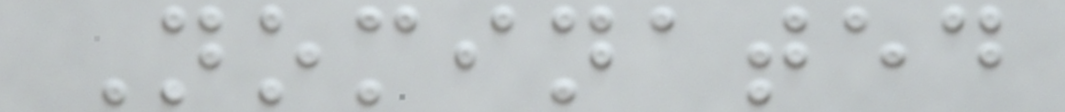Nominated
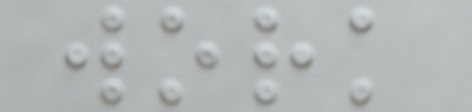work
